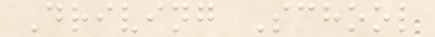Driving School
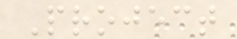Project
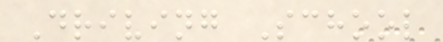Driving School
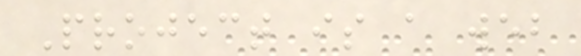Project is a web
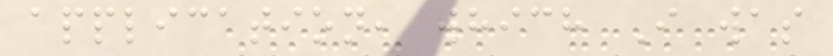application, which I was
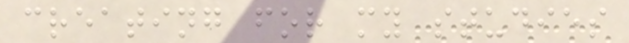creating for my studies
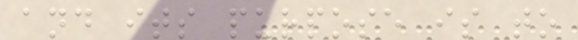and its purpose is to
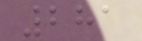281
